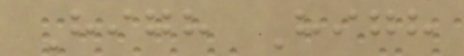High High
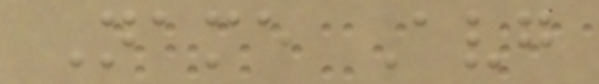Name Avg
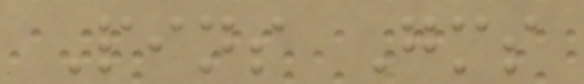Pins Gms
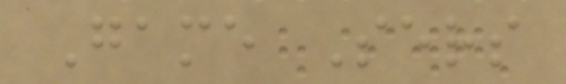Game Sers
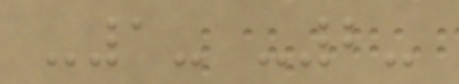-1- -2-
